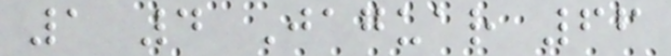1 4 Jaguar 66
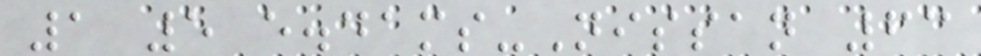1 5 e.dams-Nissan 63
